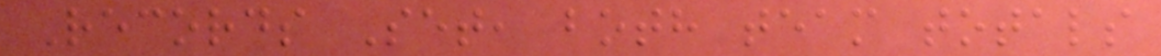Records Set, both team totals
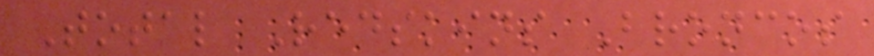Total Redskins Broncos
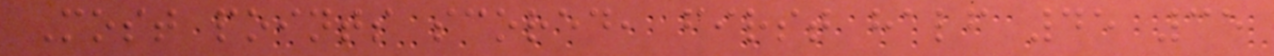Most points scored, first half 45 35
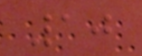10
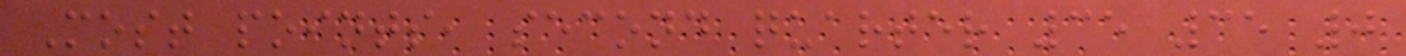Most points, second quarter 35 35 0
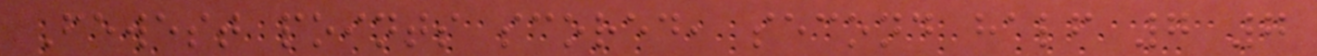Fewest points scored, second half 7 7
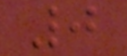0
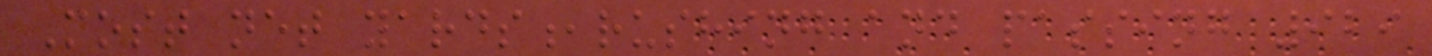Most net yards,rushing and passing 929
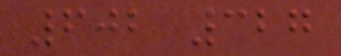602 327
